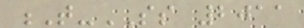T-SS 2011
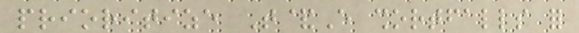prioritize T&E shortfalls for
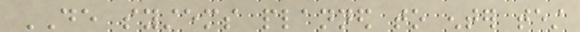DE systems planned to enter test
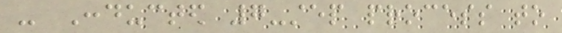- Conducted 7-step process to
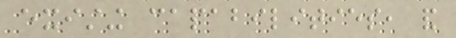existing capabilities, and
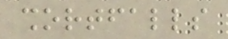shortfalls
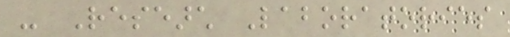- Research Laboratories
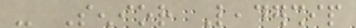- Senior Leadership
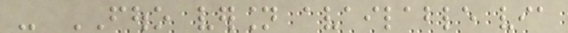- FOUO version available via
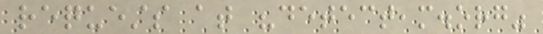requests at "detecteam.org"
